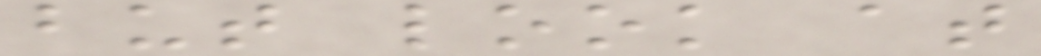but look at
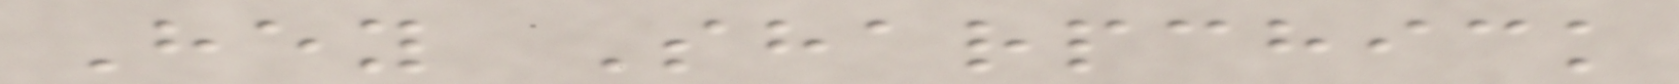Hey Sharpchick
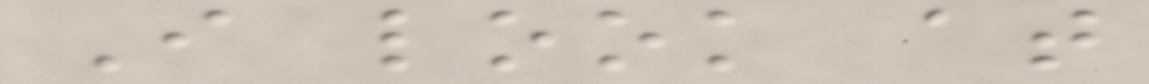I look at
